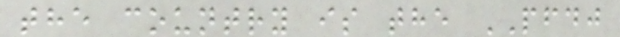the country is the PFDJ
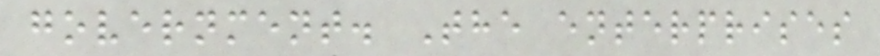government. The enterprises
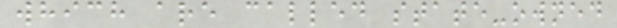which are called state-owned
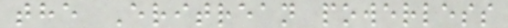the Eritrean powerless
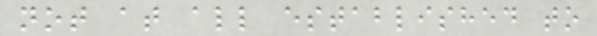not at all established to
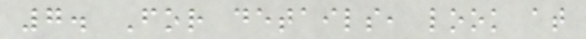7. For details, look at
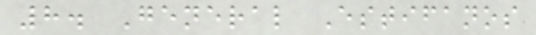8. General Estifanos
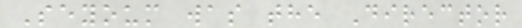Seyoum was the Director
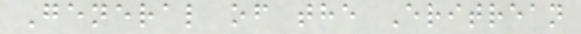General of the Eritrean
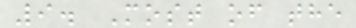9. Most of the
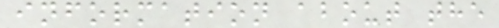information about the
